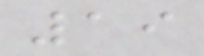19
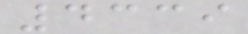4339
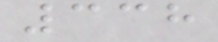338
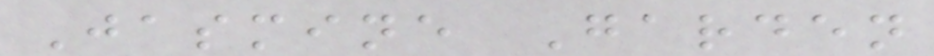Jasmine Garden
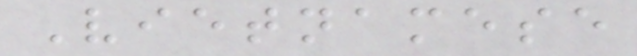Vietnamese
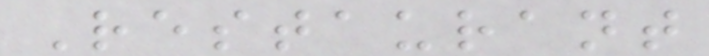Restaurant
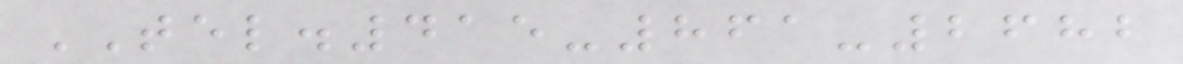TEL.415-861-2682
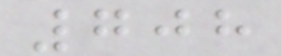708
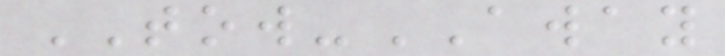TOW-AWAY
